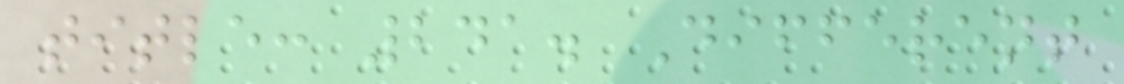title: 241. Different
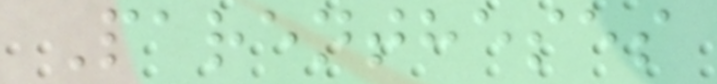Parentheses
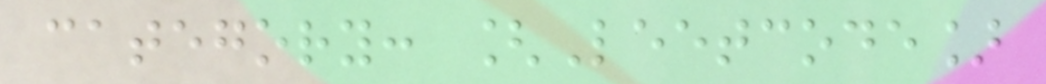category: [Leetcode]
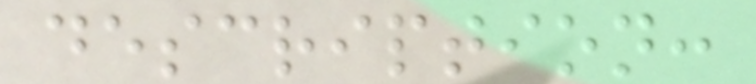description:
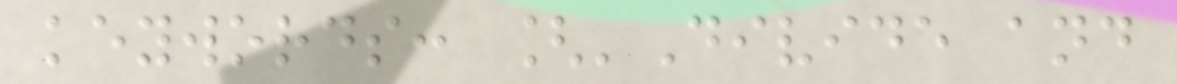keywords: ['Divide and
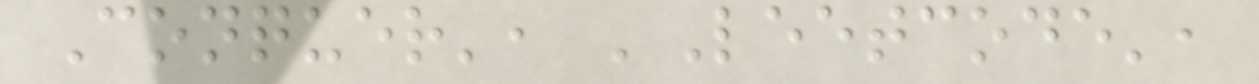Conquer', 'Leetcode',
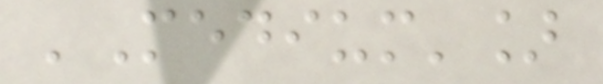'Medium']
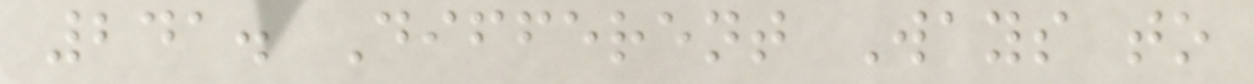241. Different Ways to
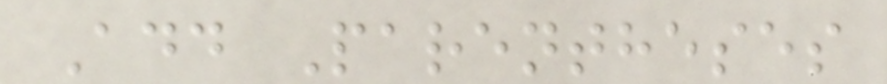Add Parentheses
